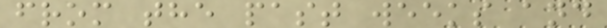from the past weeks and
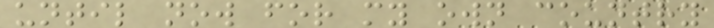until now for my own country
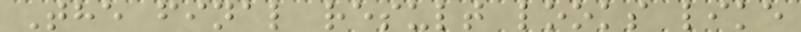The final result looks like
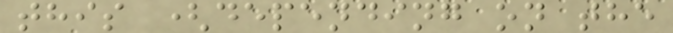this (depending on the
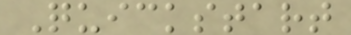Quickstart
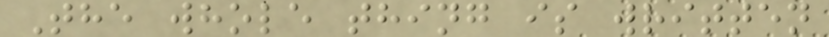The whole thing is written
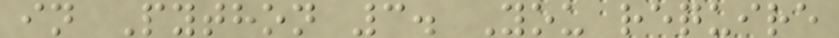in Python 3. You require
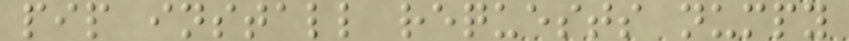pip install requests numpy
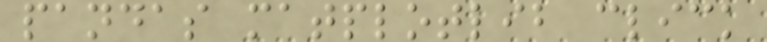pandas matplotlib click
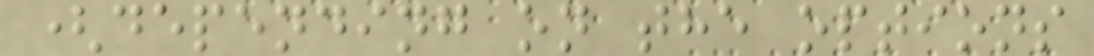(depending on the options
